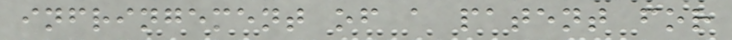infringement of a patent for
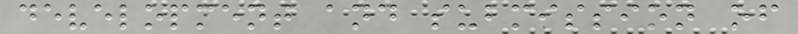development and submission of
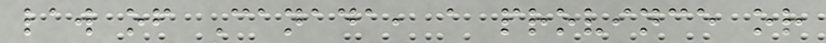law of Canada, a province or
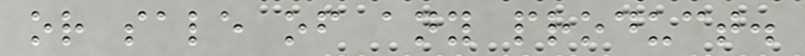or sale of any product.
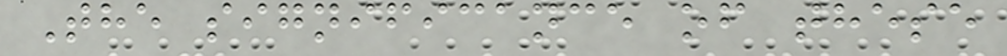The significance of these
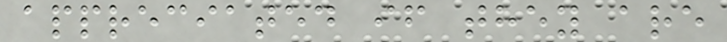appreciated if they are
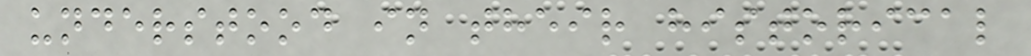understood in their historical
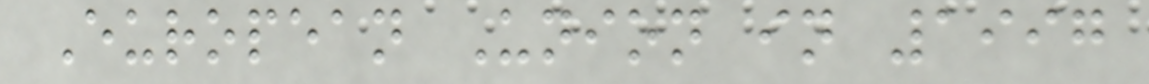European Union in 1997
